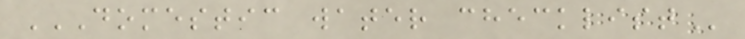DOMESTIC WATER CHECKLIST
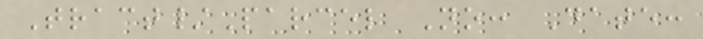Tract/Parcel No: Date:
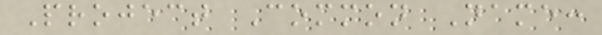Project Common Name:
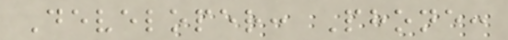Developer: Phone:
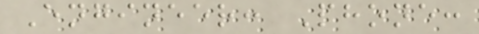Engineer: Phone:
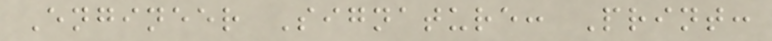Engineer Signature: Print:
